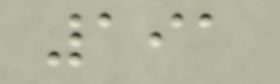191
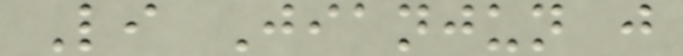Li Jianjun just
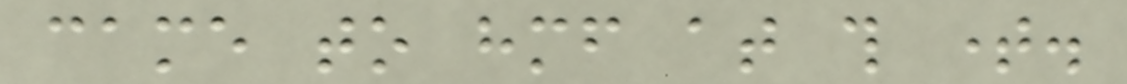came to himself at this time.
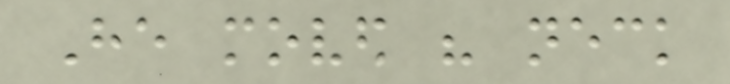He moved his neck
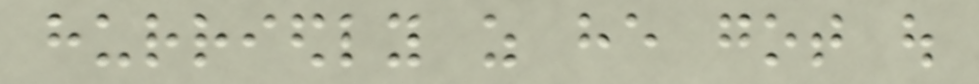hurriedly as he got out
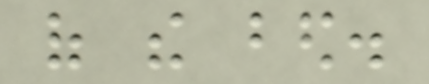of the bed.
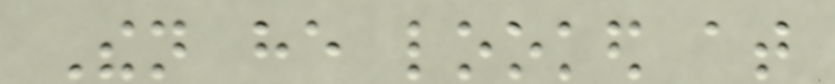Then he looked at
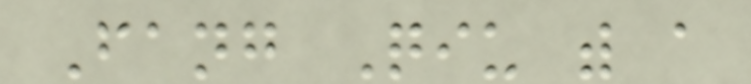Fang Qiu with a
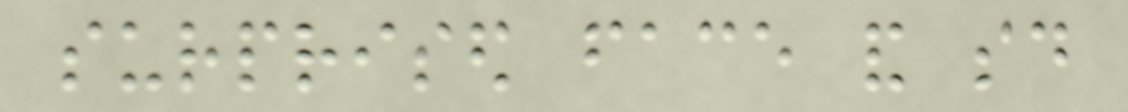surprised face and said
